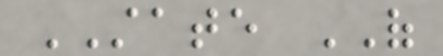STATE OF
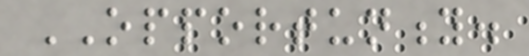OPPORTUNITY.
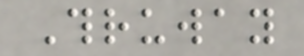Thruway
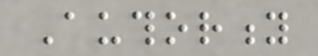Authority
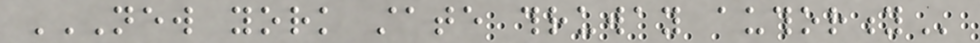NEW YORK STATE THRUWAY AUTHORITY
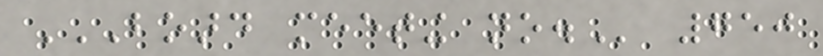BOARD MEETING NO. 750
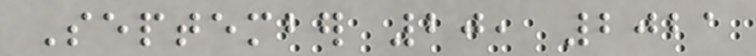September 20, 2021
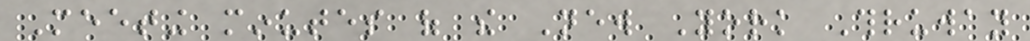Meeting minutes of the New York Thruway
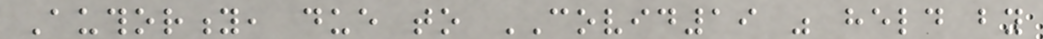Authority, due to COVID19 was held by
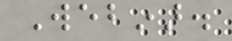Webinar.
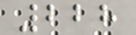228
